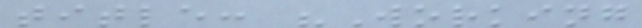title: "Working
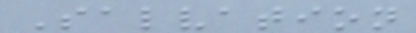Salvation
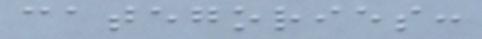categories:
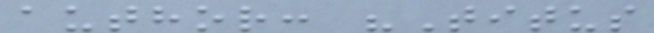author: "Titus
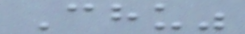Chu"
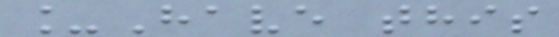_Have this
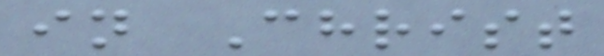in Christ
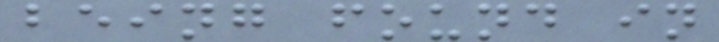being found in
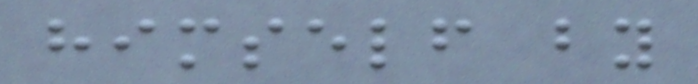himself by
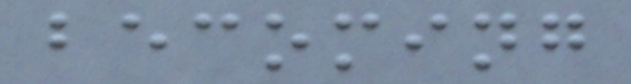becoming
